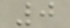0
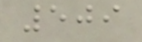509
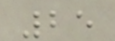25
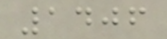1406
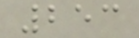253
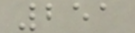251
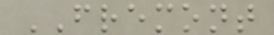FREMONT
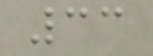33
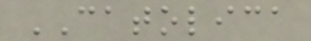CATOLICA
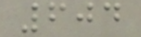604
